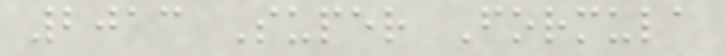2013 Super Formula
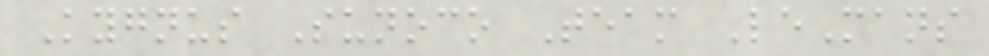Kygnus Sunoco Team LeMans
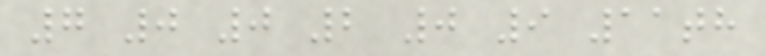7 0 0 2 0 9 11th
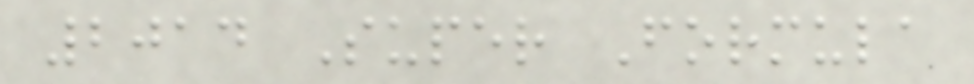2014 Super Formula
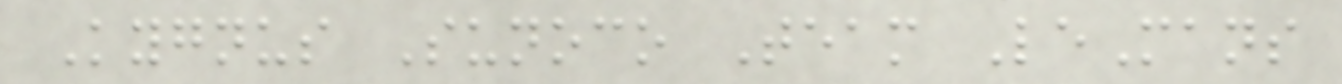Kygnus Sunoco Team LeMans
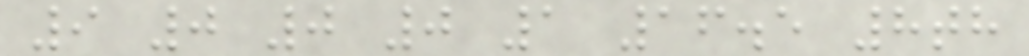9 0 0 0 1 16.5 8th
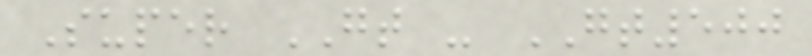Super GT - GT500
